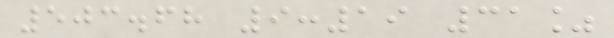503.68 9:19 31%
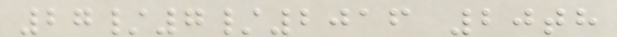27/7/2016 20th
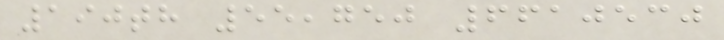190th 55,750 6610530
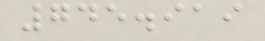745.919
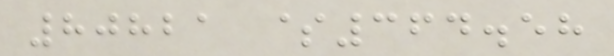80821 $364.58
